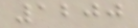1200
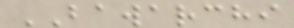BAWARCHI
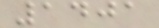1401
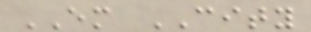EM CITY
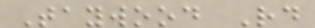Taywood Rd
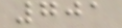701
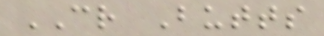CR Butts
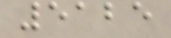5125
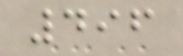496
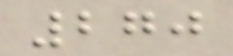270
